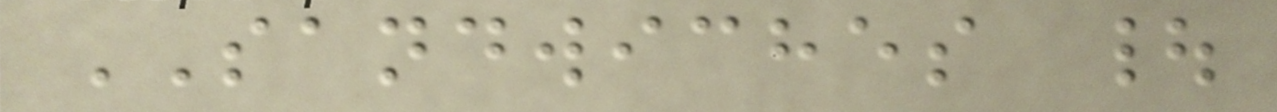SANDWICHES |
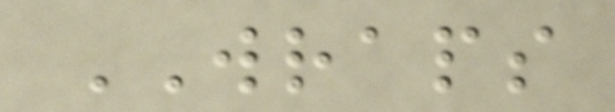WRAPS
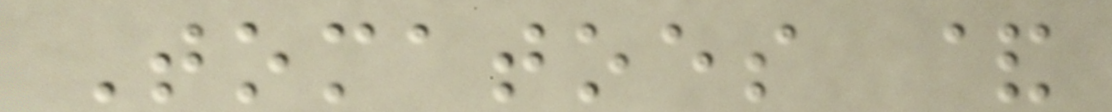Tomatoes &
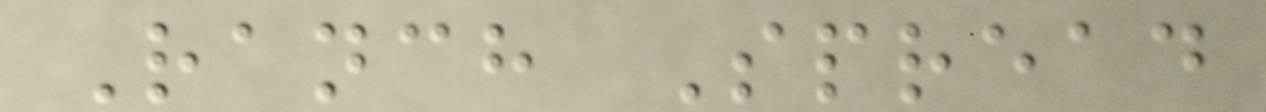Ranch Spread
